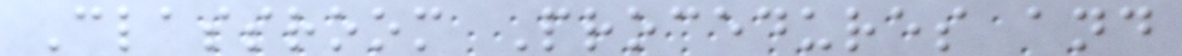Classroom Procedures and
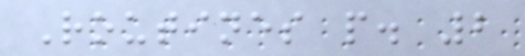Routines p. 2
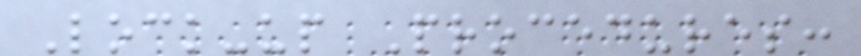Lock-up Procedures:
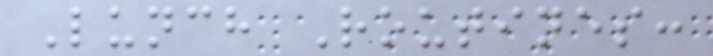Lunch Routines:
